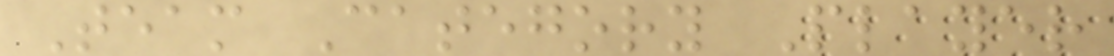Team Category Player
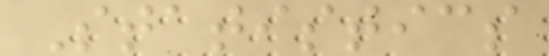Statistics
